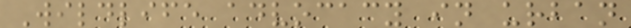Wildlife advocacy in urban
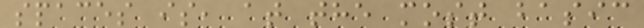spaces is, at the most basic
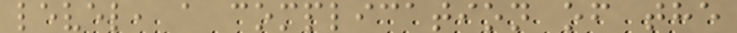level, a complication of the
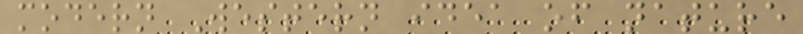modern Western idea of nature
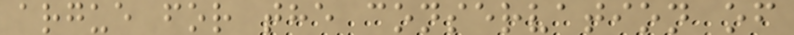argue for the conservation of
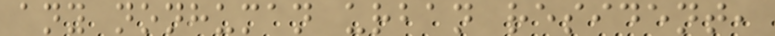any nonhuman urban resident,
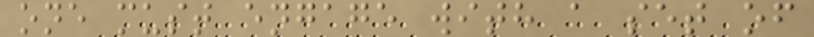one must engage with a set of
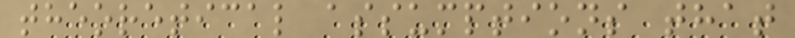theoretical assumptions that
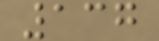137
